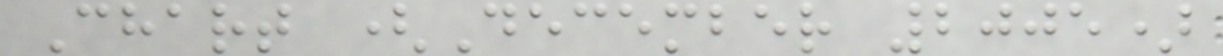Chart (December 2005)
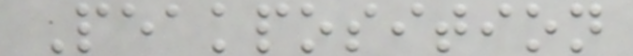Peakposition
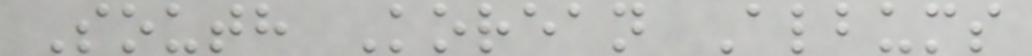South Korean Albums
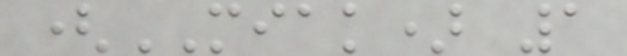(MIAK) 1
